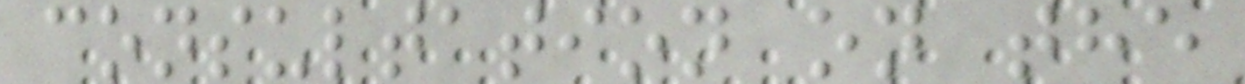consultation on the
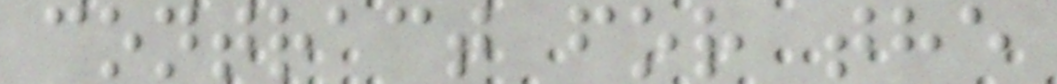contract for the
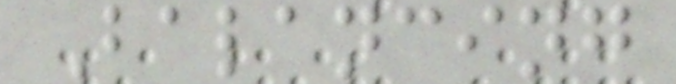Balancing
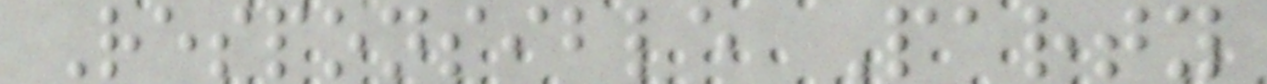Responsible Party
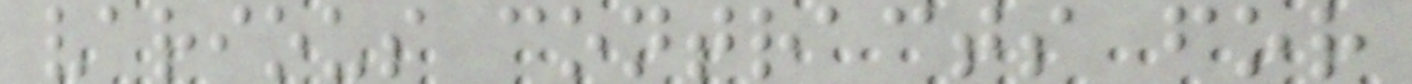various contracts for
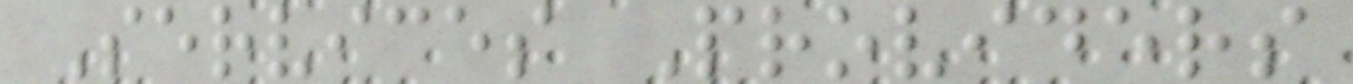Services Providers
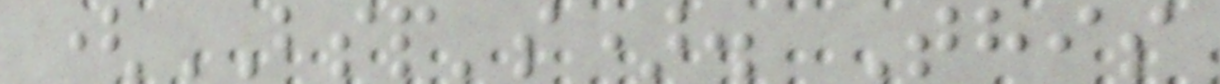(BSP's). This
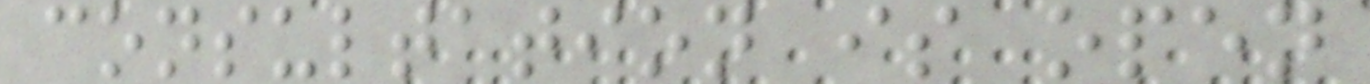consultation is open
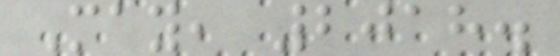May, 2018.
